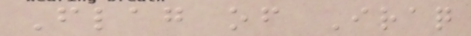Flag of Iraq
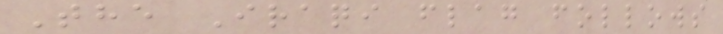The Iraqi flag follows
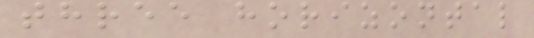three horizontal
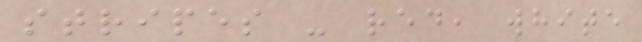stripes - red, white
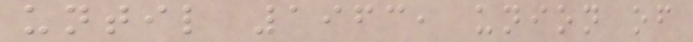until 1963, union of
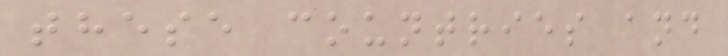these countries and
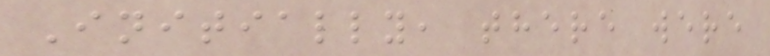Initially, there were
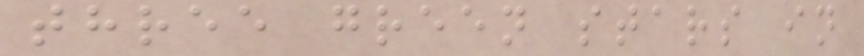three green stars in
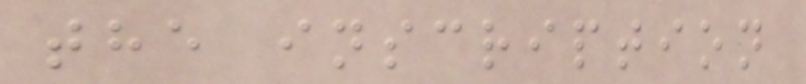the inscription
